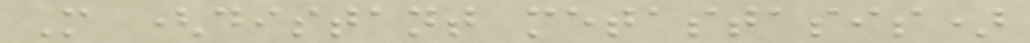M (distant metastasis)
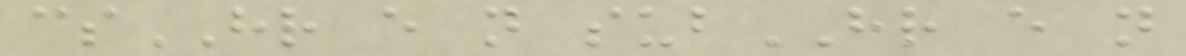csHR e n subHR e n
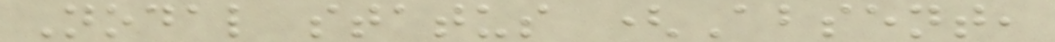Nodal status (Absent,
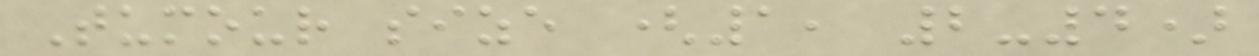Tumour size (1, 2-4)
